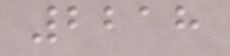2218
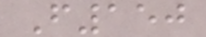F150
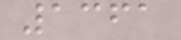1361
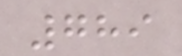789
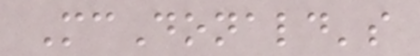McDonald's
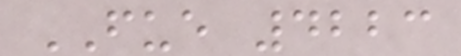FUE 4223
